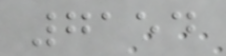7154
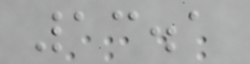13.1
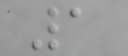1
